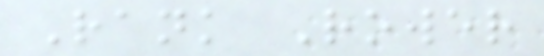Rank Rower
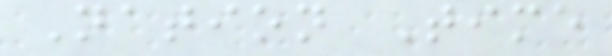Nation Time
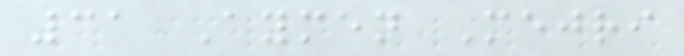31 Aymen Mejri
